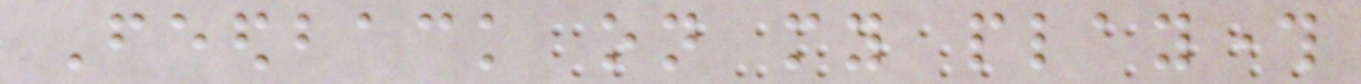Feedback on my playthrough
